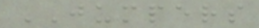JUMPERS
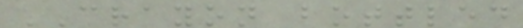CRAYON bottled
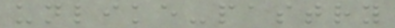unlike-pastry
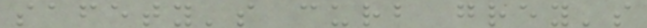safety's curb grey's
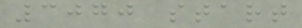3070 start
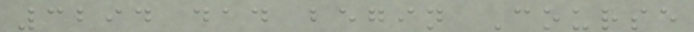3294 dad begin Course
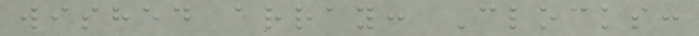wished array: Clocks:
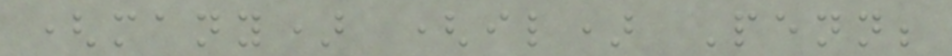(many) (il) Penn;
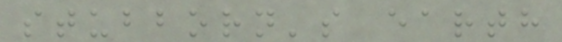stubborn's earth
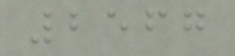2567
